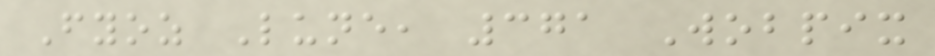Fyoz Lune, 371 Wobpix
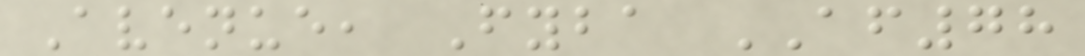Avenue, Fyba AF78
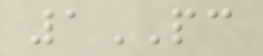1PC
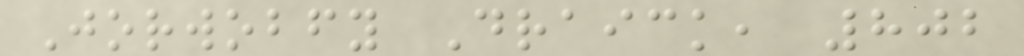Jorwobfy Draick, 802
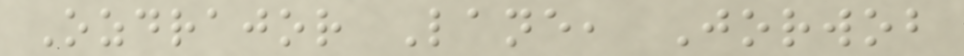Ozdrajor Lane, Jorwob
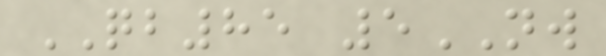QB85 5NW
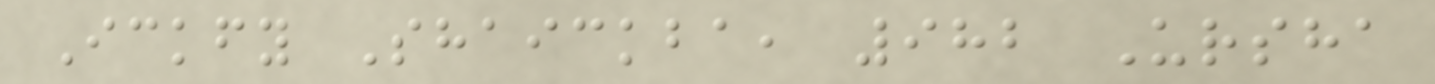Ickfy Shaickba, 982 Ursha
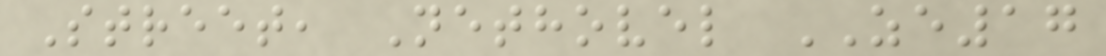Street, Nethovel ZE17
